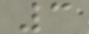3
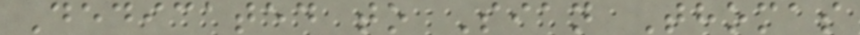Dedicated to Sian Thomas
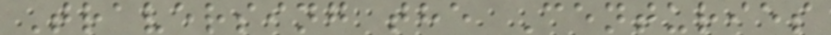Traversing the Centuries
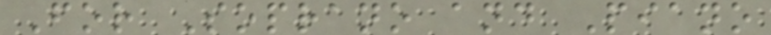For Soprano and Piano
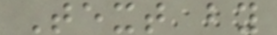Text by
